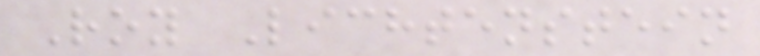Roy Lichtenstein
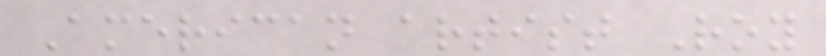American artist Roy
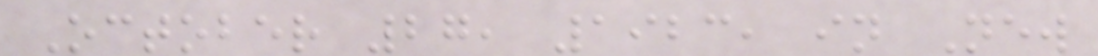October 27, 1923, in New
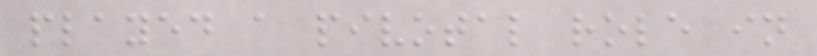played a pivotal role in
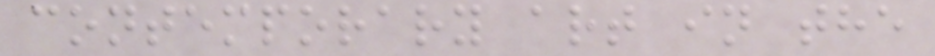contemporary art in the
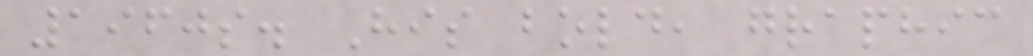1960s. His bold, graphic
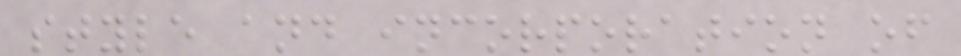style and incorporation of
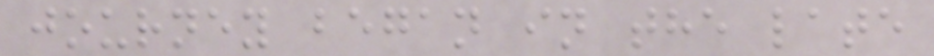journey began in the late
